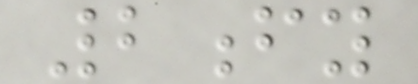2fy
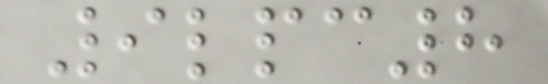9lpc8
